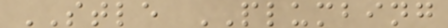STLE PLUMBING
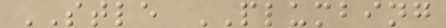STLE PLUMBING
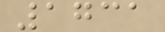1731
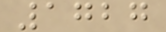1727
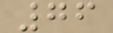76
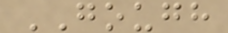GOUGH
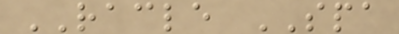RACLE SPA
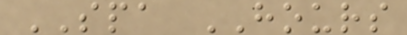SPA HOURS
